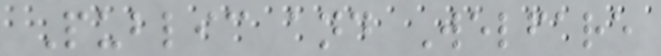Public and Welfare
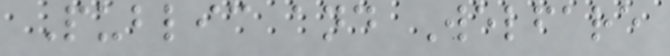Public and Welfare
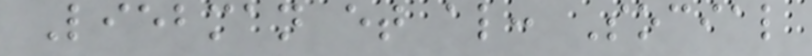Liebman et al: Social
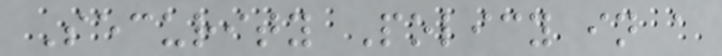Security Policy in a
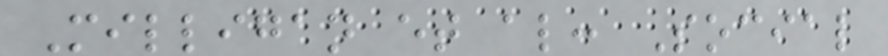Milligan et al: Social
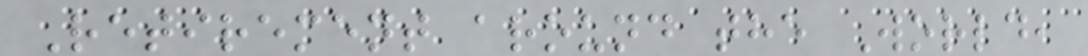Retirement around the World,
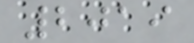2019
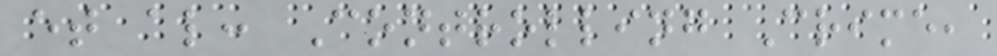et al: Controlling Crime,
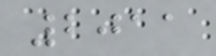2011
